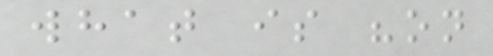what is "on
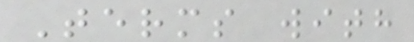Terms with
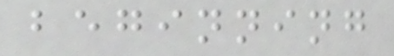beginning
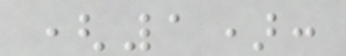(1):
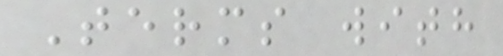Terms with
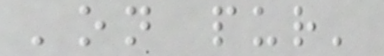'on pur'
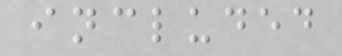included
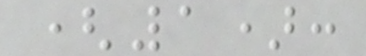(1):
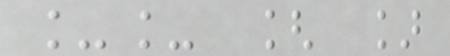__ [ ]
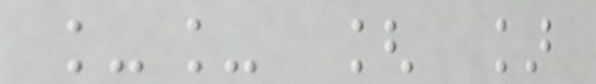__ [ ]
